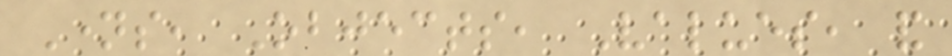Names, Objects, Values, and
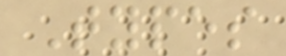Types
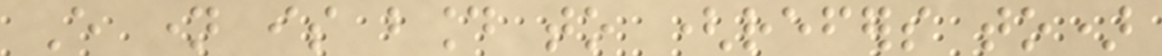Every name is bound to (refers to)
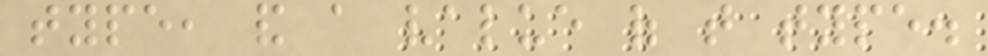type, and a value of that type.
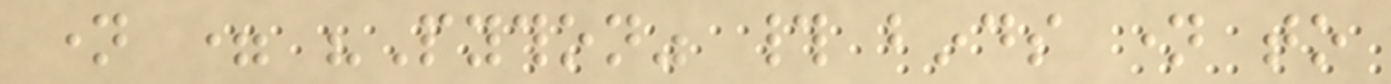name = "Python" # binds name to
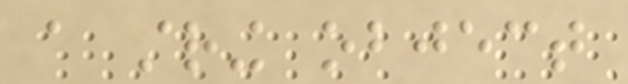a string object
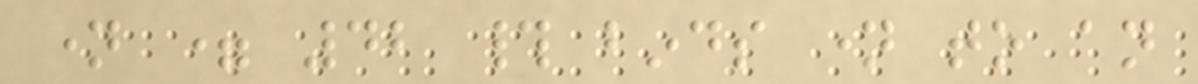name = 42 # binds name to an
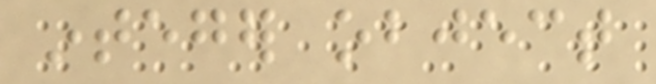integer object
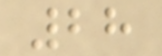28
